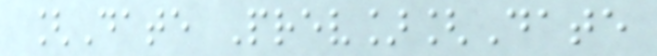[Date Prev][Date
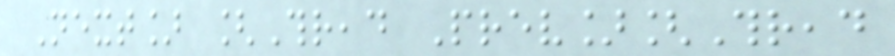Next] [Thread Prev][Thread
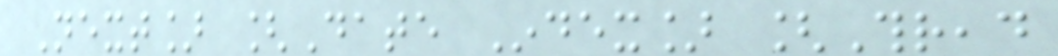Next] [Date Index] [Thread
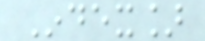Index]
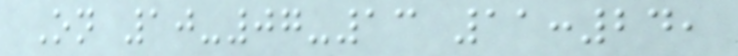On 10-07-13 11:24,
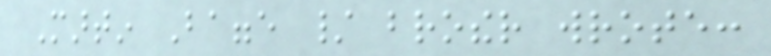Martin Bagge / brother wrote:
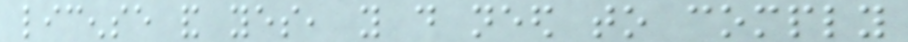license and yes, you do need to comply
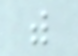with
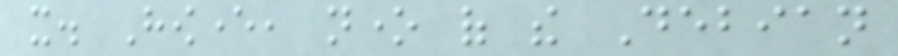it. However, none of the Debian
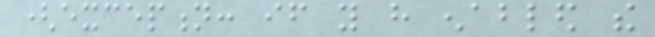(exception: if you have enabled the
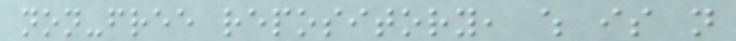non-free repository, which is not
